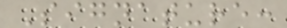Signature:
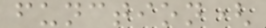function(
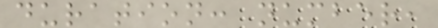duration: number,
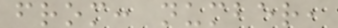from: number,
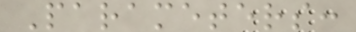Parameters:
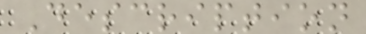Description
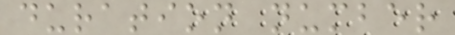duration number
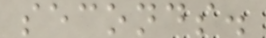seconds.
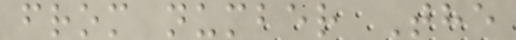from number The
